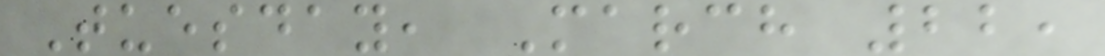Tuesday, March 22,
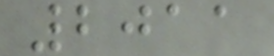2011
